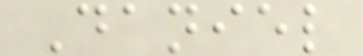Daniel
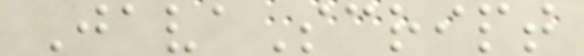JavaScript
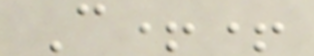C++
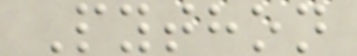Python
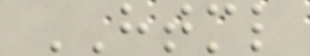HTML
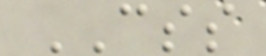CSS
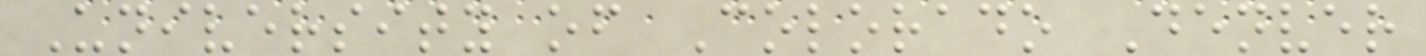University of Colorado Denver
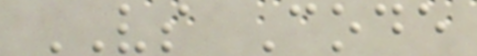VS Code
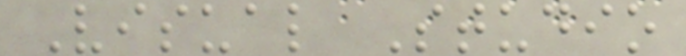Visual Studio
